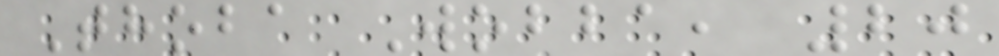Thoba Wobba, 20
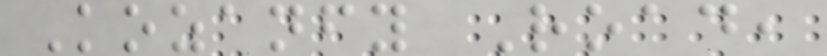Kozanfy Road,
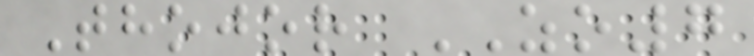Thojor ZO7
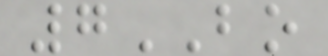7BO
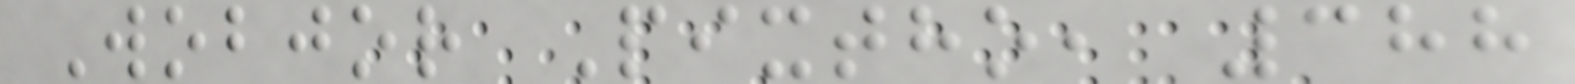Wobjor Pixtho, 388
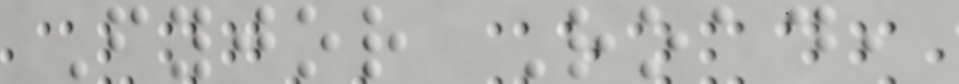Fyjor Road,
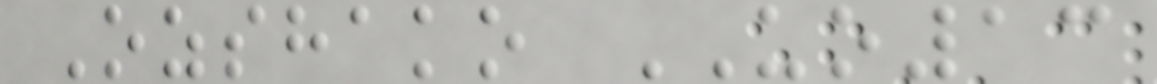Ozshako UO13
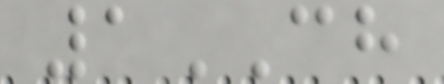1CH
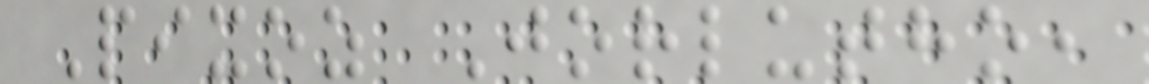Pixoz Jorlutho,
